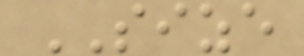SIZE
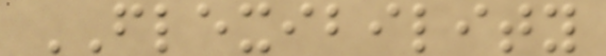FLEXIBILITY
